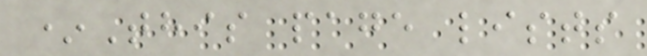*This page lists
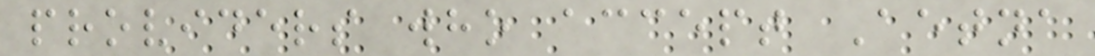providers who accept Aetna
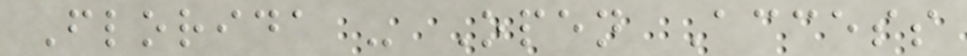Florida - Open Access
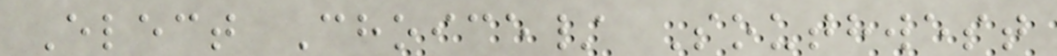Elect Choice/ Southwest
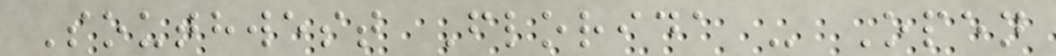Southwest Florida - Open
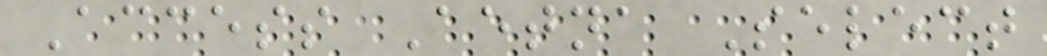Access Aetna Select
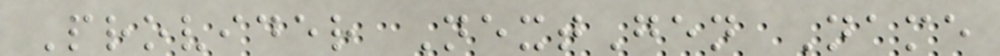Provider NextGen Name
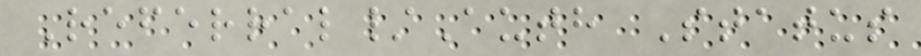Referral/Auth Status
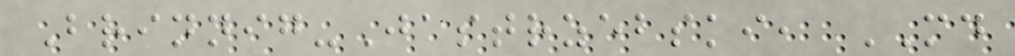Brinnig-Jastrzebski, MD
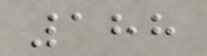188
